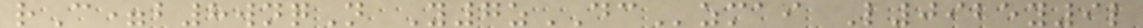rC=b8wnqN Y7zDCzmai L0925y9l
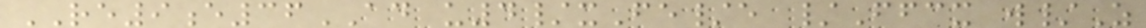RE9e36AD u4/xFe/e /Ffcx w/Z
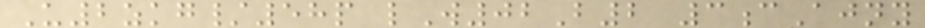U2zkg/58p lW02B2 3cAjny
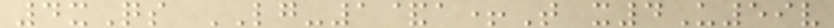4xQs LG-1&a+T x4U59v
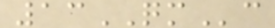13QMc
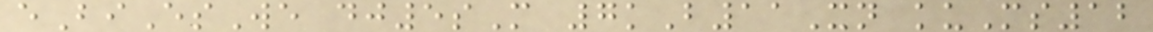eBiEsWe dj5sM 7kB11Xn kuMs12
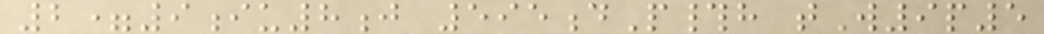2=9iu8j 595dP#h tW9p5
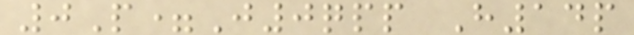0P=J0qpp H14p
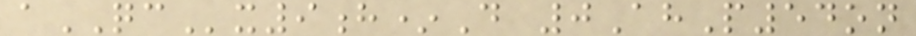aQCx9h*D 0AhP54on
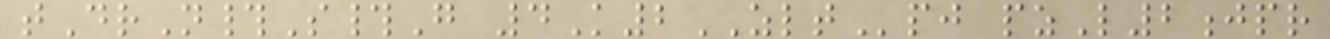tDrN#S#G 4K2ZLTpj pzL2jpr
